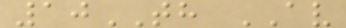10TH AV
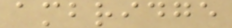ambridge
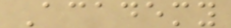Academy
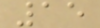15
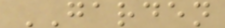GARDEN
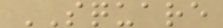SQUARE
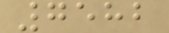7582
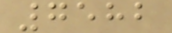7582
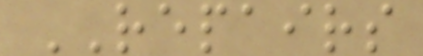REPAIRS
